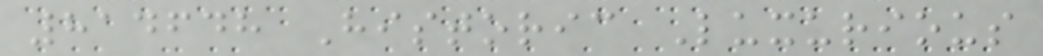814648 Historic Luxurious
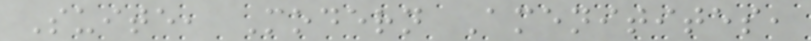Suite, Modern Amenitites,
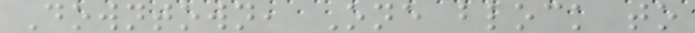Downtown, One block to
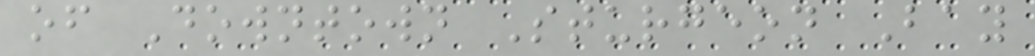of Downtown Sturgeon Bay
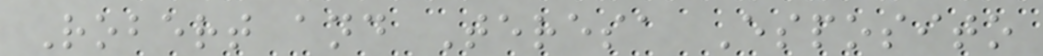Robert and Teresa Esposito
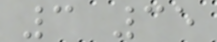3 35
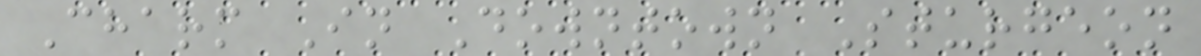Charm In Downtown Sturgeon
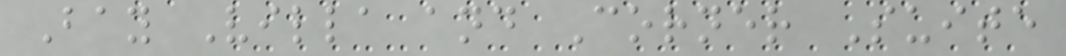Bay Villa and Corner Suite
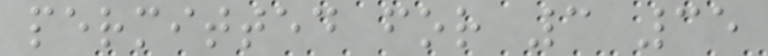permitted for 3 35
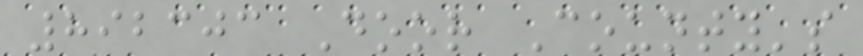892303 Door County's
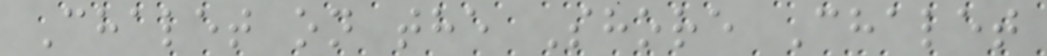Chalet on the Shore Chalet
